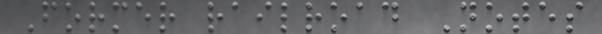Former railroad Notes
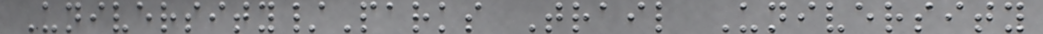University/Parks Trail University
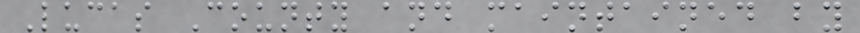Lucas County and maintained by
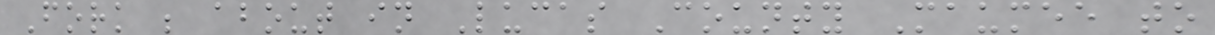Fork ; about in Lucas County Maumee to
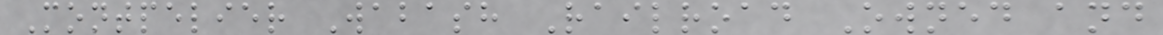Montpelier Wabash Railroad Owned and
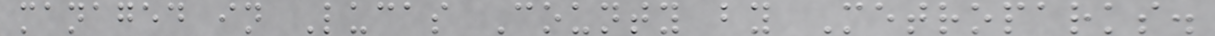managed in Lucas County by Metroparks.
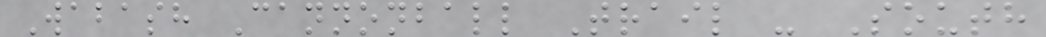Wabash Cannonball Trail - South
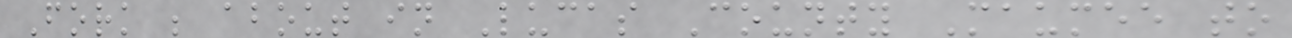Fork ; about in Lucas County Maumee to
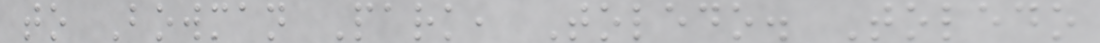to Bowman Park, Toledo. Toledo
